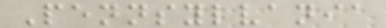Pennsylvania
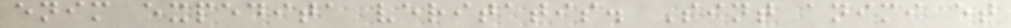enim expedita veritatis. Sint animi et
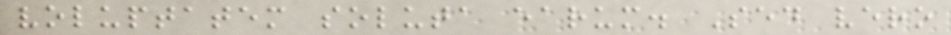voluptatem soluta earum. Sed vero
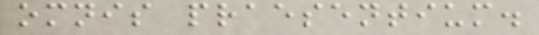omnis praesentium.
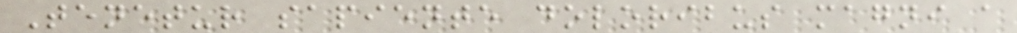Tenetur sapiente doloribus magni a
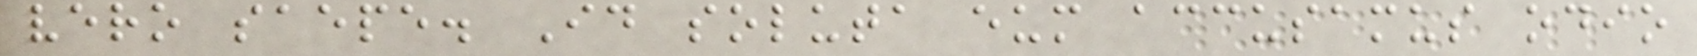vero saepe. Id soluta eum accusamus odio
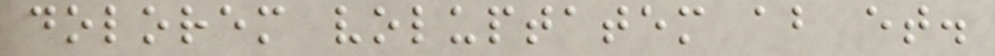dolorem voluptatem ab et.
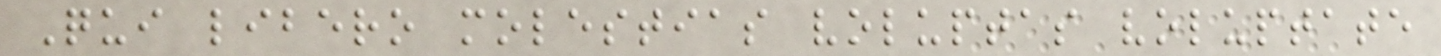Qui libero molestias voluptas voluptate
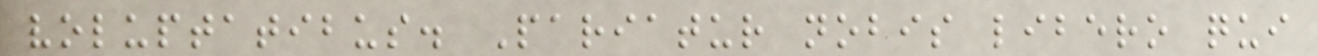voluptatibus. Pariatur nobis libero qui
